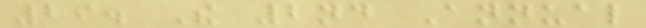29. The 2nd Annual
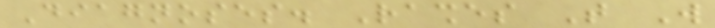Diagnoses. Rashes That Will
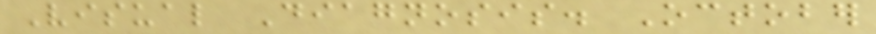Visual Diagnosis. October
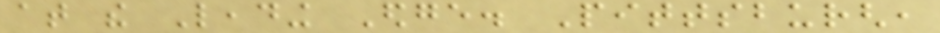at the Leading Edge. Pittsburgh,
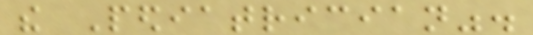the Pediatrician".
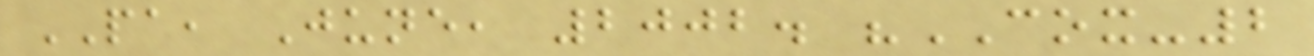PA, June, 2002. "COX-2
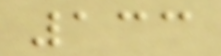133
